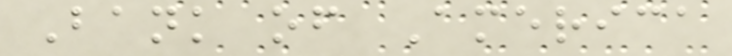Bank of America
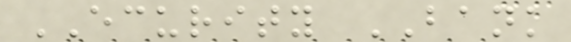ECURITY BANK
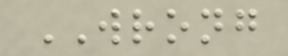WRONG
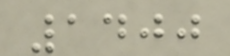1400
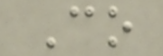Co
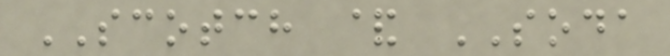SCOTCH & SODA
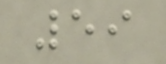59
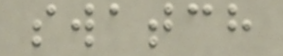swatch
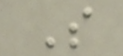S
